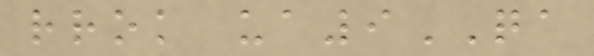rrok ua9QA
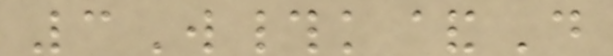3W#k&D
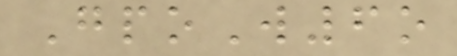GpoW6o
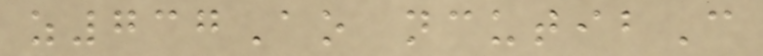z737Ao ncutibC
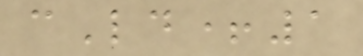cLd+1
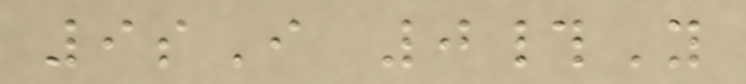9sI 0#Y
